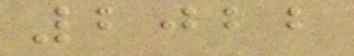2022
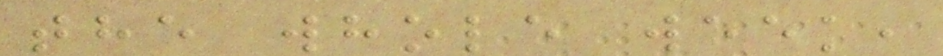the whole week,
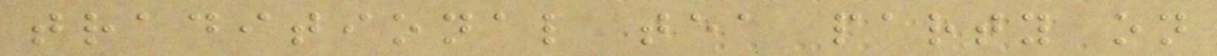traditional tea party on
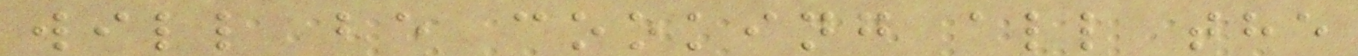will be cooking all the
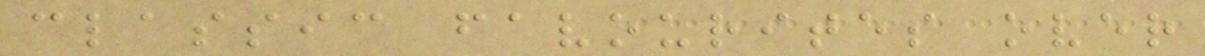classic favourites over
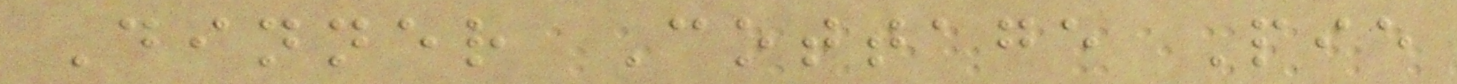Dinner Cottage Pie
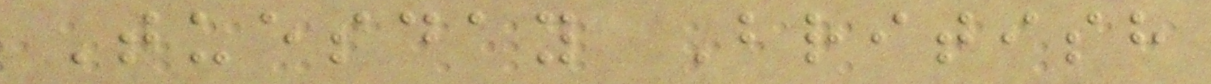Tuesday British
